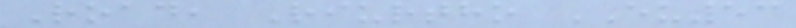Road, Riurtho EU53
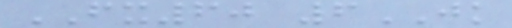FX60 6JK
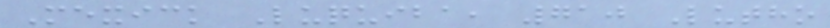Mexick Luquiba, 710 Lutho
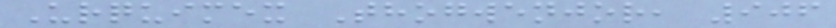Urquimex Thogwenjor, 906
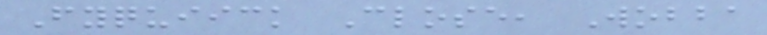Fyquiick Close, Wobba
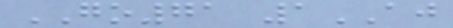GO71 1AJ
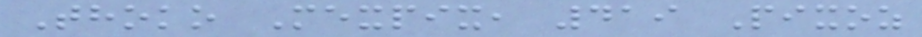Thoko Mexpix, 419 Pixoz
